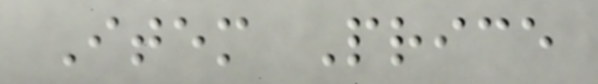Item Price
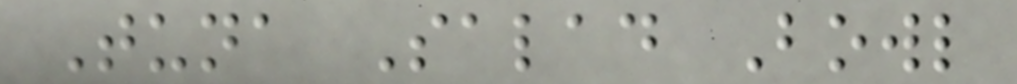Tuna Salad Bowl
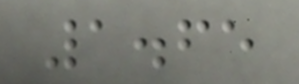1.65
